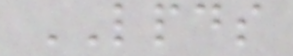LPDS
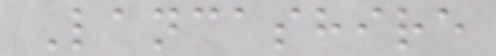Lancashire
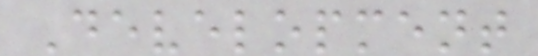Development
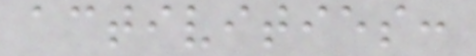activities:
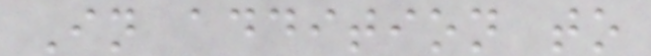In addition to
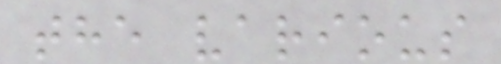the various
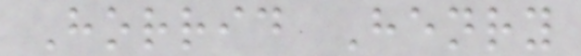Horrid Henry
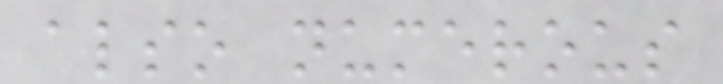also numerous
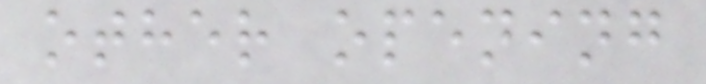other opening
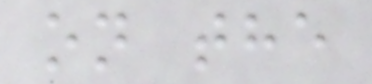on the
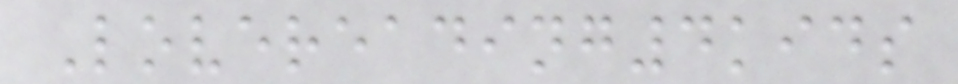Lovereading4kids
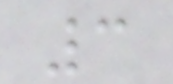3
